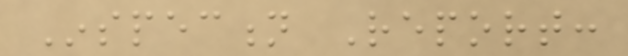Inspection Report:
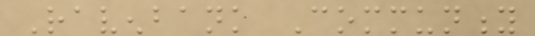Ravenbank Community
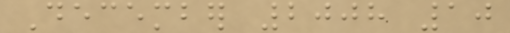December 2008 10
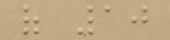of 10
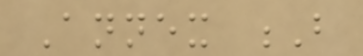Annex B
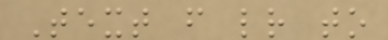Text from letter to
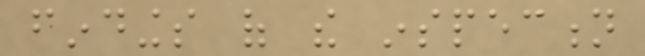findings of the inspection
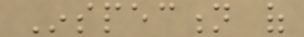Inspection of
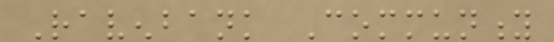Ravenbank Community
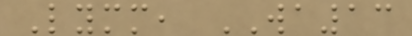Lymm, WA13
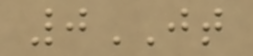0JT
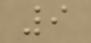9
